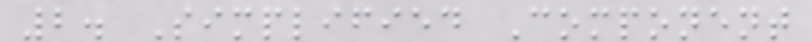2. Simplified Component
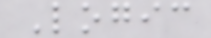Logic
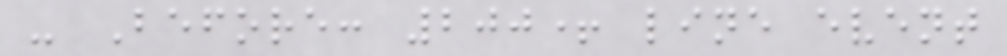- Before: 200+ line event
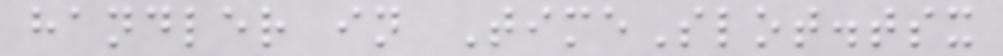handler in TimeSlot.tsx
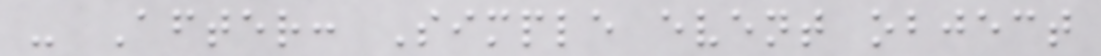- After: Simple event object
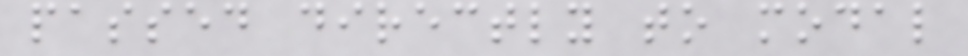passed directly to modal
